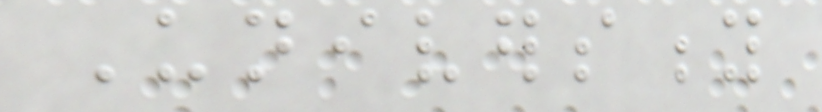University
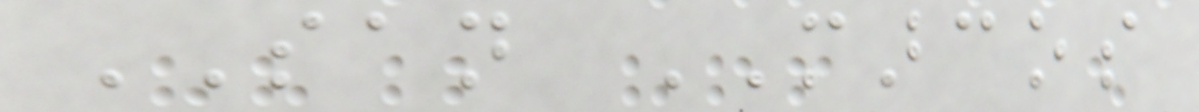SAN MARCOS
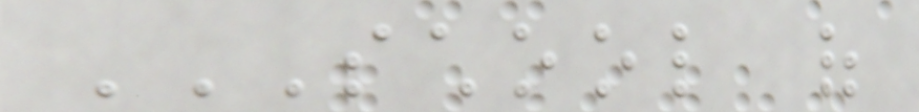SCHOOL OF
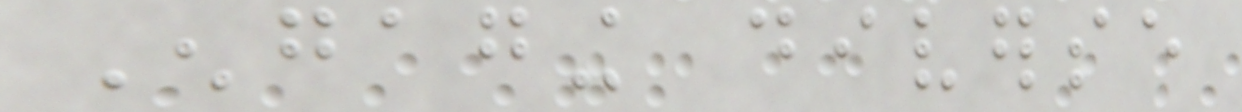Engaging diverse
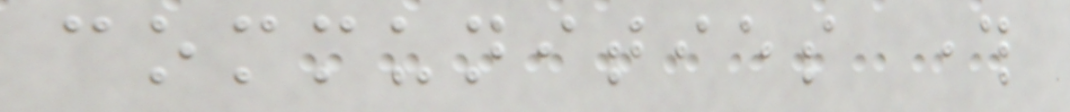communities through
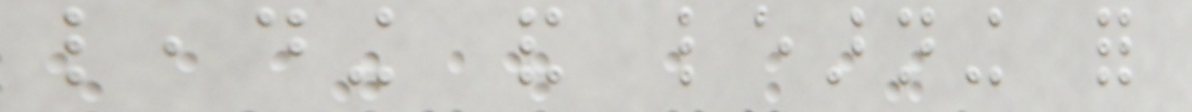leading and learning for
